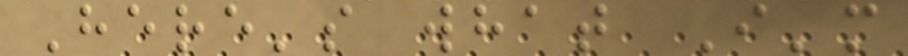Here's what I'm
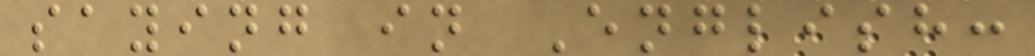saying in English:
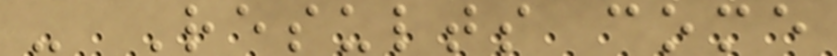- Results come
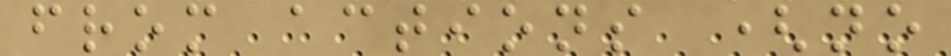from actions (no
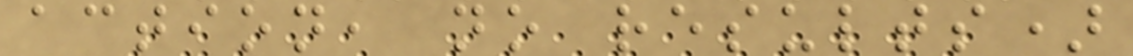action, no results)
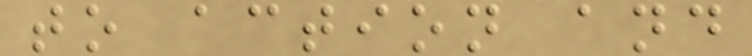to action and
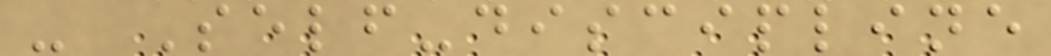- Self-discipline
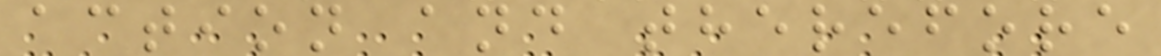action and therefore
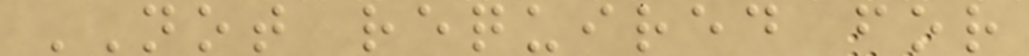NOT required for
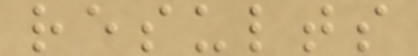results
